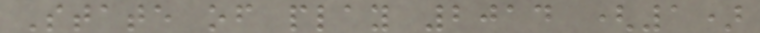State of play 2014 (1)
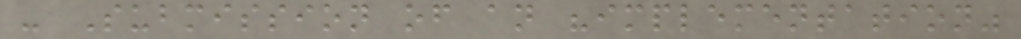- Submission of an "implementation"
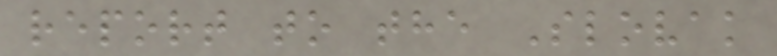report to the Slovak
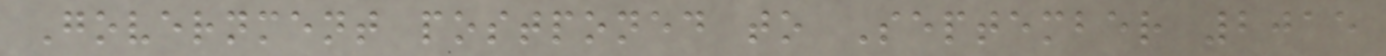Government postponed to September 2015
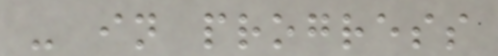- in progress
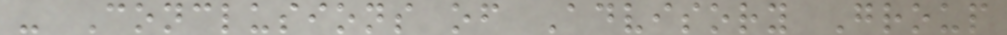- Conclusions of Advisory Group
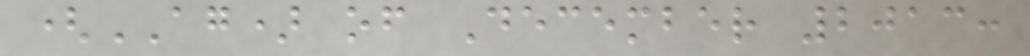(AG) of December 2013:
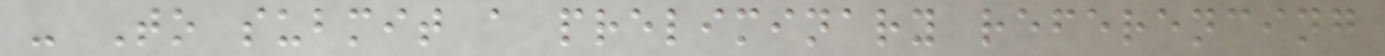- To submit a preliminary referencing
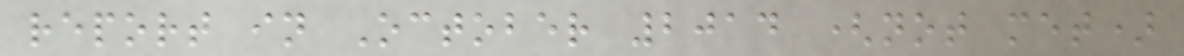report in October 2014 (not met)
